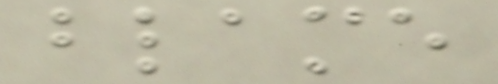blame
